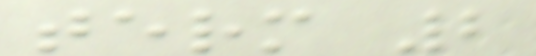term 2
